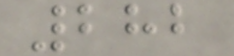282
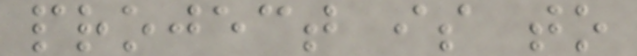project is to
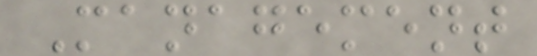Management
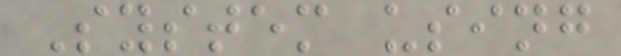System using
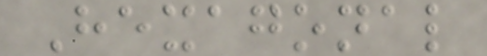Hexagonal
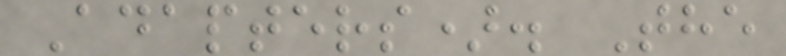Adapters). The
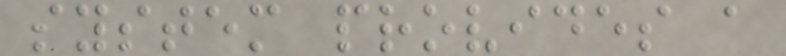system provides a
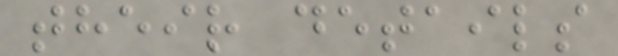their details
